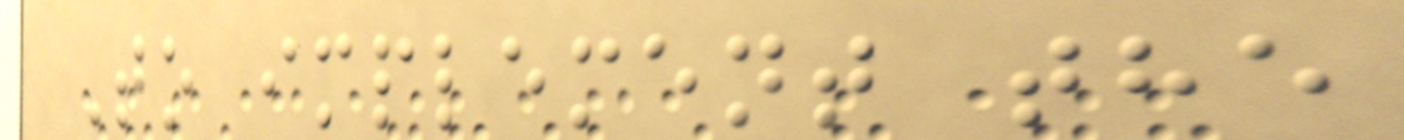To implement the
